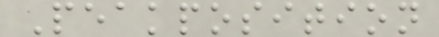Peakposition
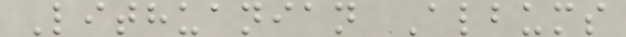Lithuanian Albums
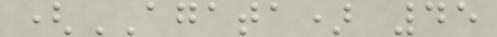(AGATA) 45
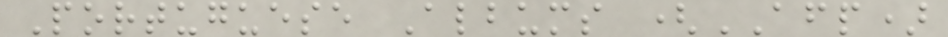Portuguese Albums (AFP)
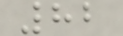82
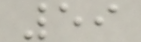59
